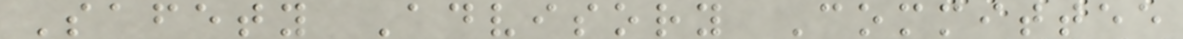Safety Advisory Committee
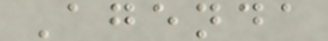Agenda
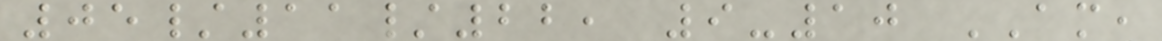05/11/22, 9-10 AM,
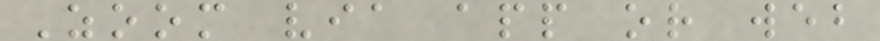Zoom via app or web
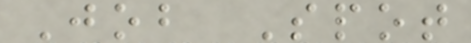Job Spot
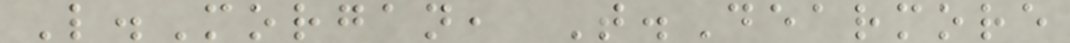L.Morgan, T.Dearmore
